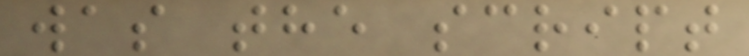was the script
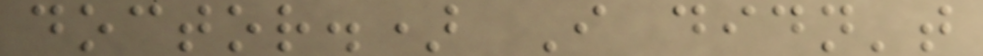doctor.) I didn't
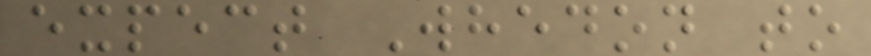expect Whedon to
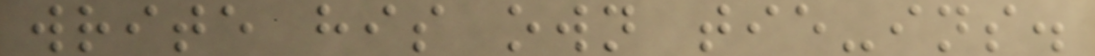write his own tie-ins.
